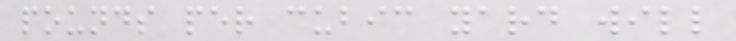pounds per cubic yard will
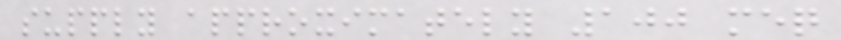supply approximately 100 meq
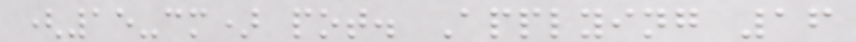(15-cm) pot. Applying 16
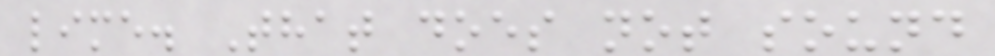lime. That does not sound
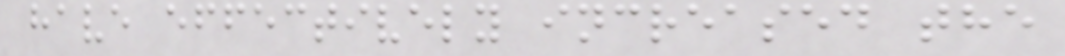have effectively increased the
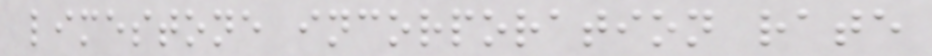limestone incorporation rate
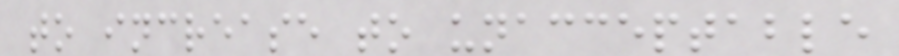to increase to unacceptable
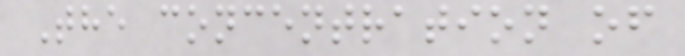The concentration of
